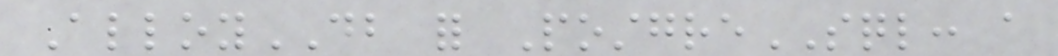AlloyDB for PostgreSQL: a
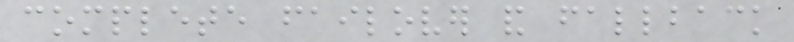complete failover and fallback
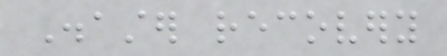Disaster recovery
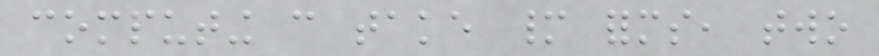computing can take many forms, two
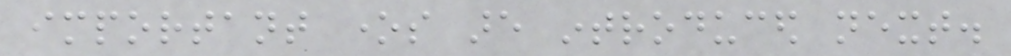important ones are introduced next.
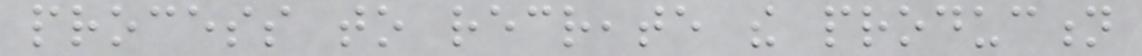process to recreate the production
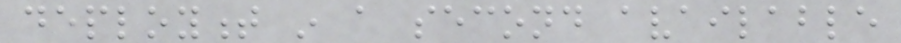deployment in a second available
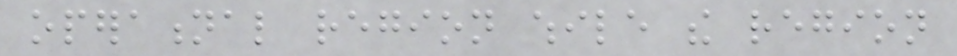operational region while the region
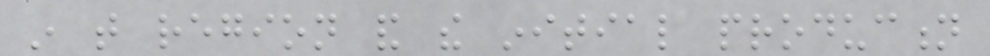in that region and the initial production
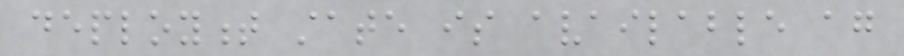deployment state is available again
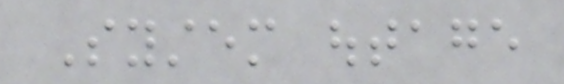System outage
